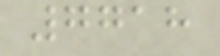7718
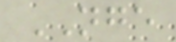NGE
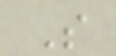S
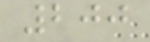200
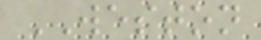WESTON
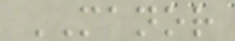MANOR
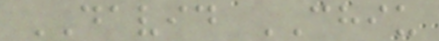DAVID CHIU
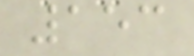153
